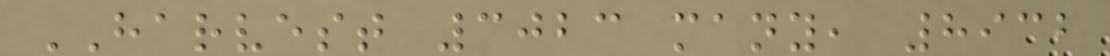HARVEST 3023 many, 8932
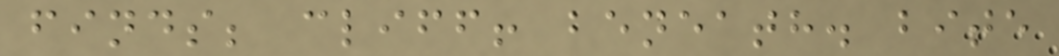finds; cliff! beneath. bite
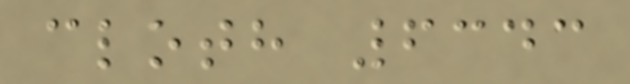cloth 6343
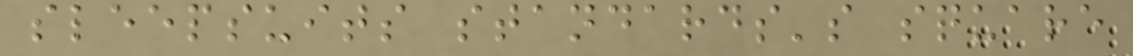sleepsuits standards's square
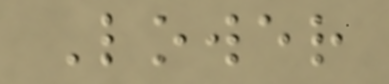Lower
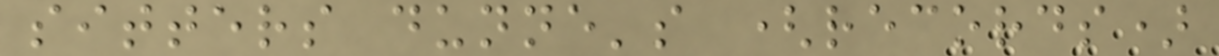sitters dunne's (records)
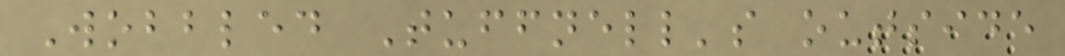Wobbled Tuffnell's outside
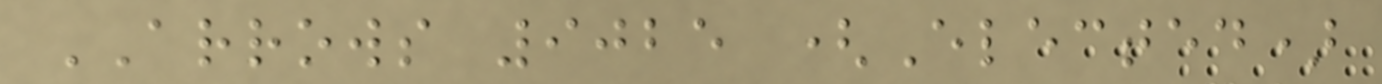ARROWS 9025 (Elected)
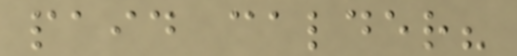paid calder?
